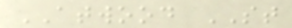ATWOOD ST
